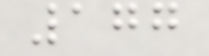177
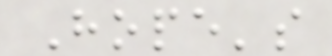Hope's
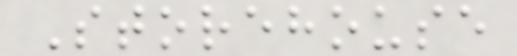Storehouse
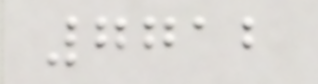7712
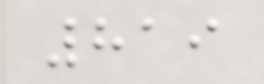819
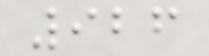926
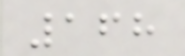168
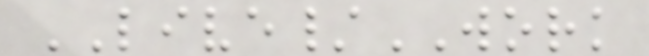LIVE/WORK
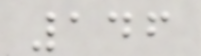146
